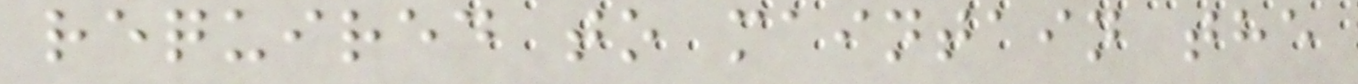required to maintain the
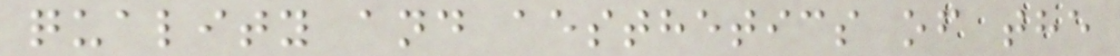quality and aesthetics of the
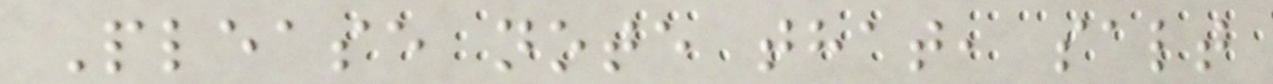Please note that, salt
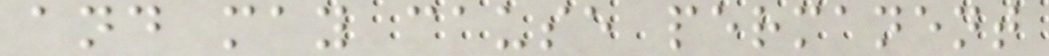and may cause permanent
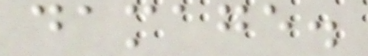damage.
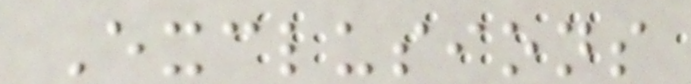Exclusions
